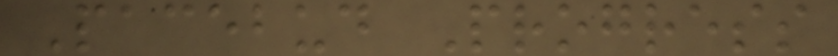Pacebud Progress
